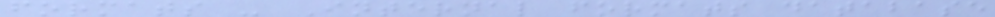formats - Internal formats database
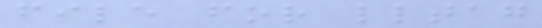file for lltag
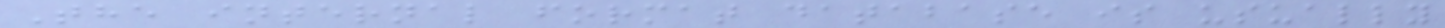The internal format database is usually
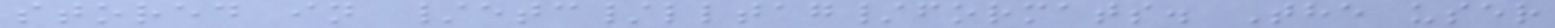stored in /etc/lltag/formats. The user
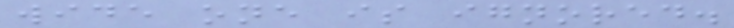wide one is ignored.
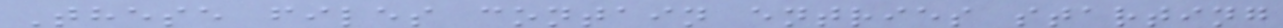These files contain entries starting
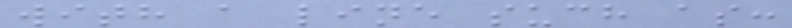with a line such as:
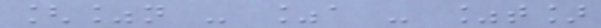[%n - %a - %t]
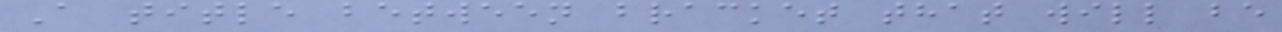A title between bracket that will be
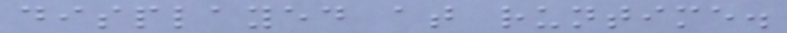displayed at runtime.
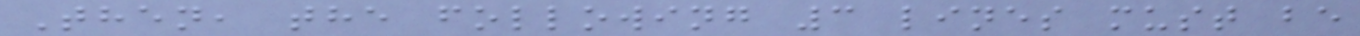Then, the following 3 lines must be
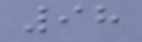98
